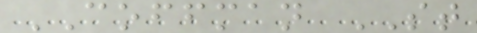COFFMAN ST
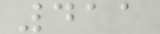411
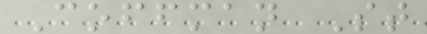Coffman St
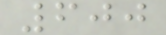600
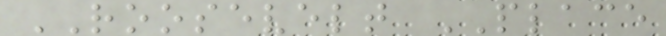ROOSEVELT PLACE
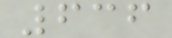636
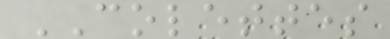COLETTES
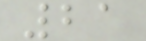21
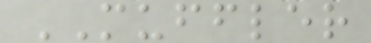MUFFLER
